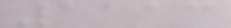1113
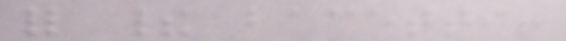for their bacetti!
